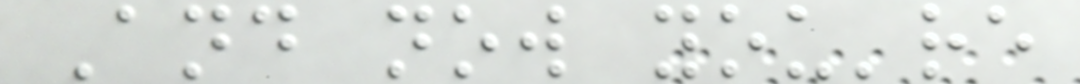And now you're
